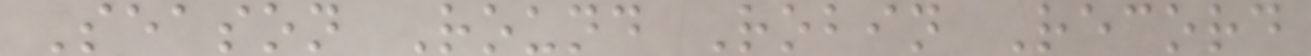Season Round Robin Record
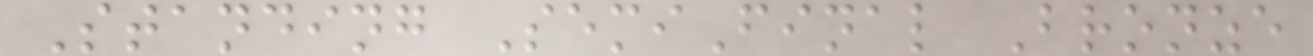Standing SemiFinal Bronze
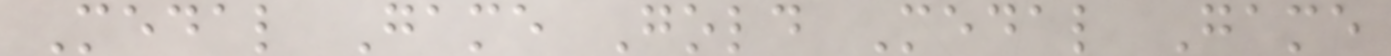Medal Game Gold Medal Game
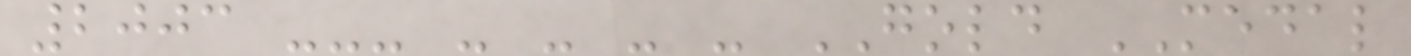2003 --- - - - - GOLD MEDAL
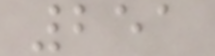251
